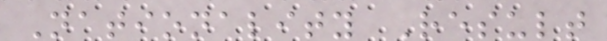Nationality Result
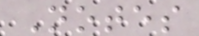Notes
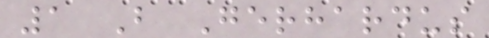1 B Gerhardus
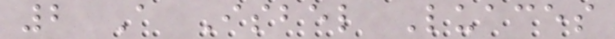2 A Isbel Luaces
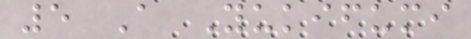5 A Yukifumi
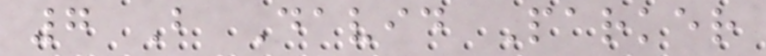7 B David Parker
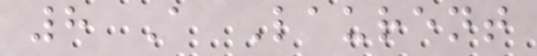8 A Laurent
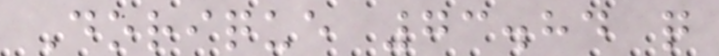Dorique 73.84 q
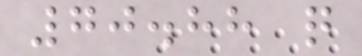70.88 q
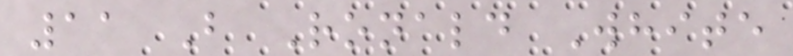11 B Ronald White
